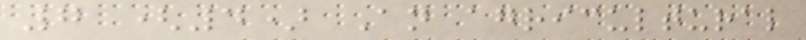7 (4) An agricultural
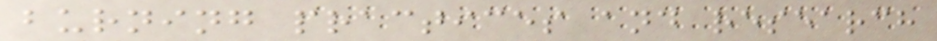burning practices and research
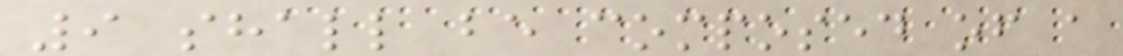9 shall be composed of a
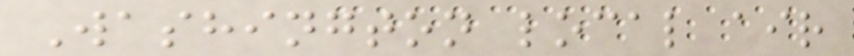Washington local air
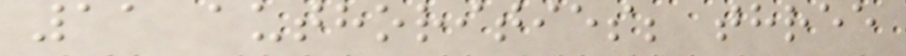11 authorities; three
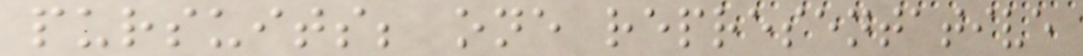pursuits; one representative
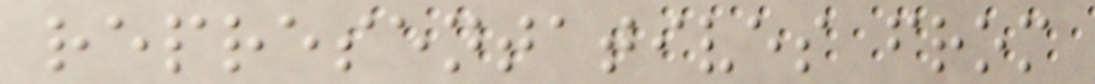representatives from
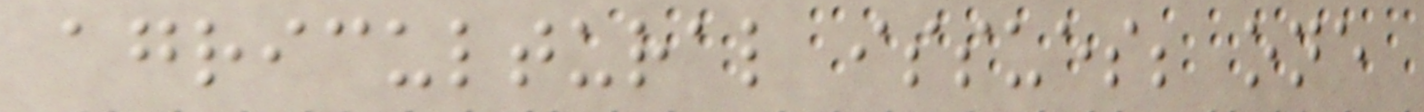agricultural issues; one
